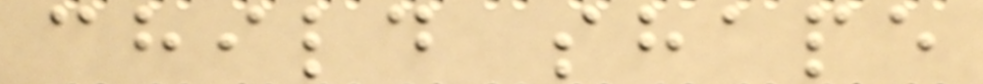child shape
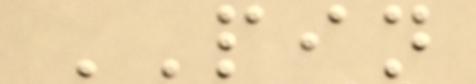PIN
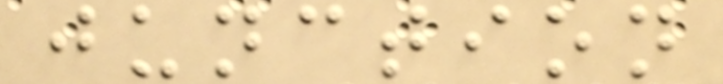junction
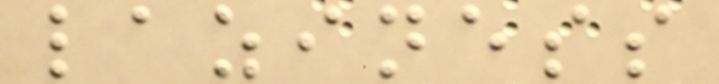laziness
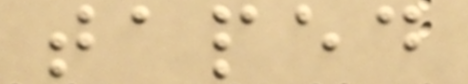taped
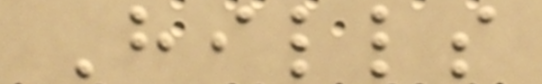Hills
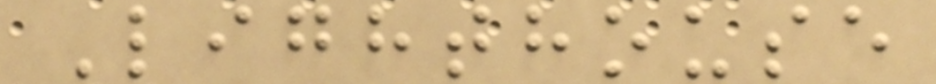Lighthouse
